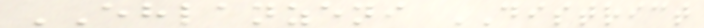EHLANZENI DISTRICT
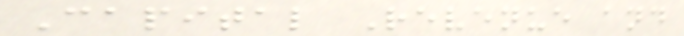Capital Revenue and
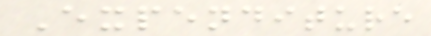Expenditure
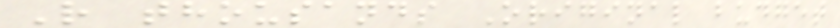R thousands Original budget
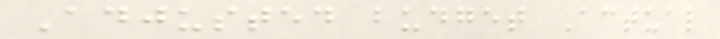Adjusted budget Actual
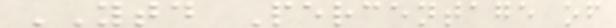YTD Percentage of
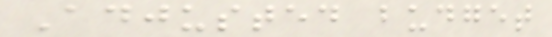Adjusted budget
